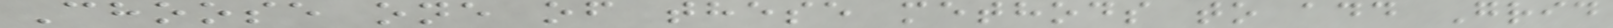Choose one of these methods to add Grid
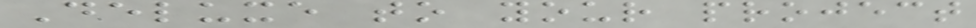Deluxe to your project
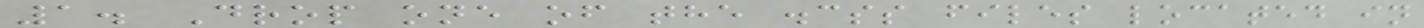1. Drop one of the .css files located in
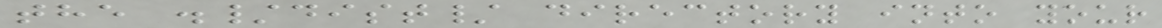the ./dist/ directory into your
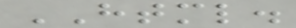HTML.
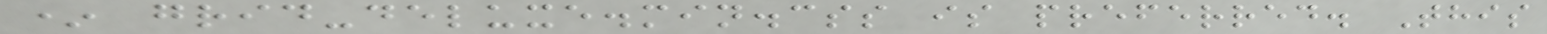* grid-deluxe.min.css is preferred. This
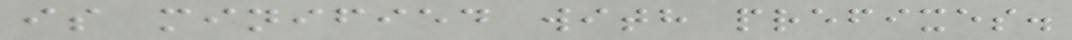is minified with prefixes.
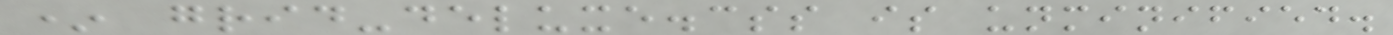* grid-deluxe.css is unminified.
